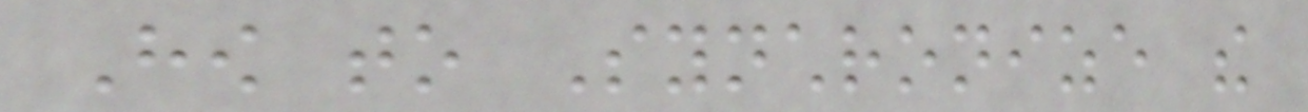How to Synchronize the
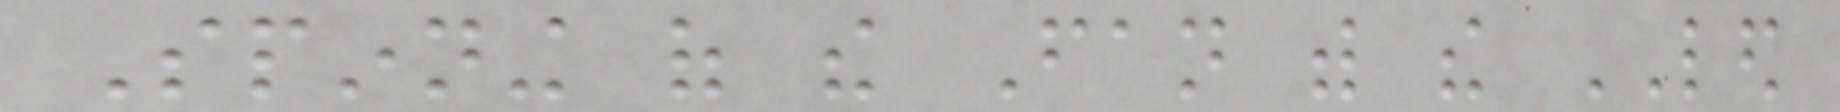Spinning of the Fan with the LED
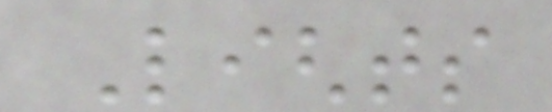Lights
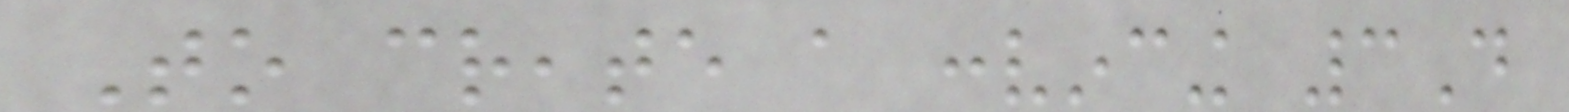To create a convincing 3D
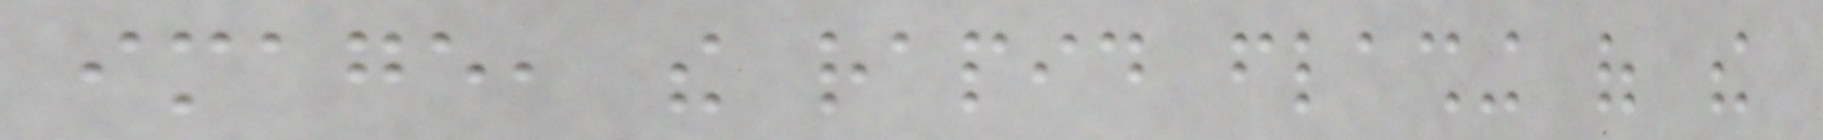image, the rapid flashing of the
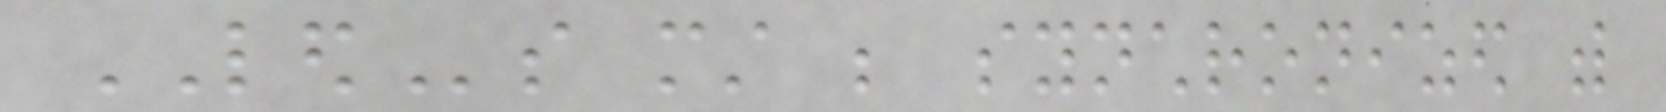LEDs must be synchronized with
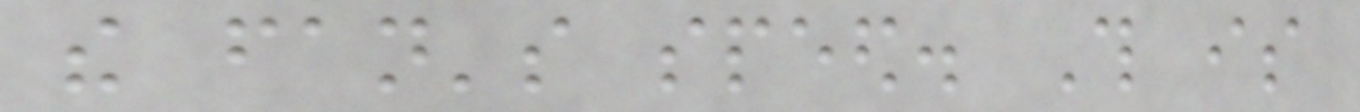the fan's speed. This is
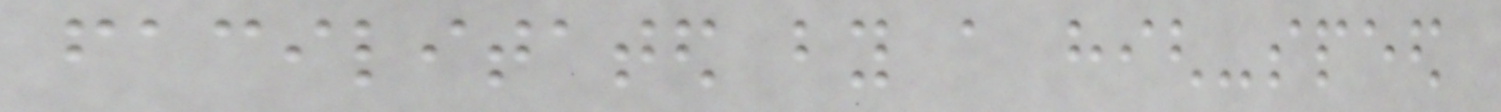facilitated by a high-speed
